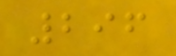296
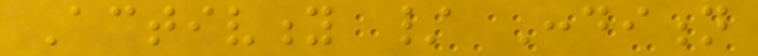Activity / Condition
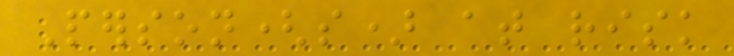Person(s) at risk
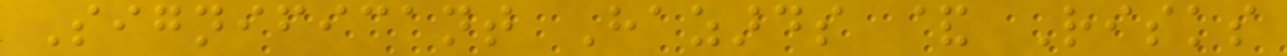Significant Hazards & Risks
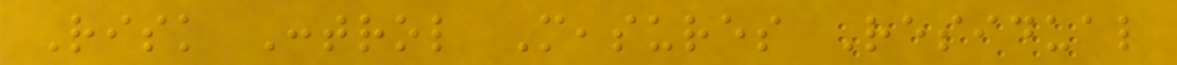Risk Control Measures Residual
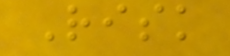Risk
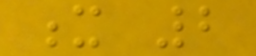x 2
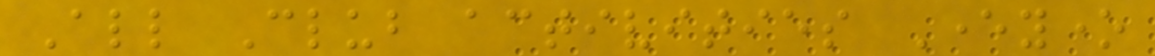All Club activities Everyone
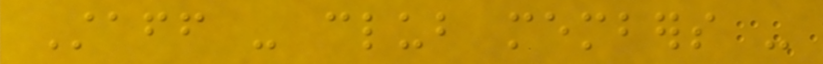Staff - club members -
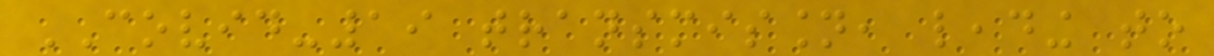COVID-19 transmission, leading to
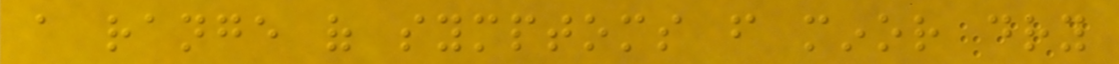a range of symptoms from minor dry
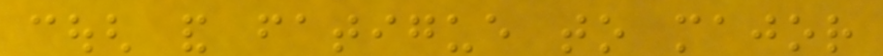cough and fatigue to major
